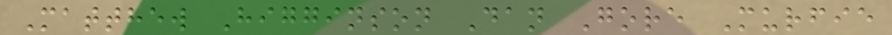Matthew Higginson Dan Gore Murfie
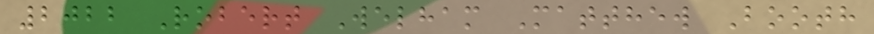2022 Robert Welham Matthew Booth
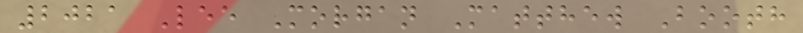2021 Lee Morgan Matthew Booth
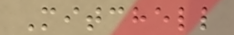Mitchell
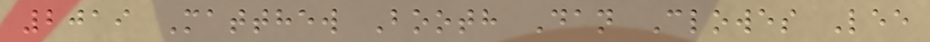2019 Matthew Booth Dan Clowes Lee
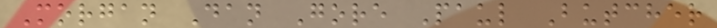Morgan Dan Gore Paul Butcher
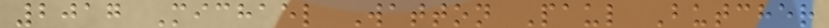2017 Michael Watton Paul Butcher
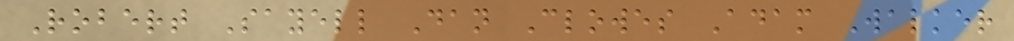Robert Sayell Dan Clowes Adam Walker
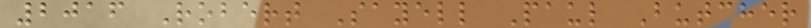2016 Robert Sayell Paul Butcher
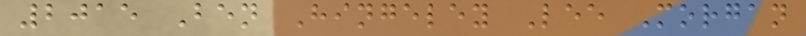2015 Ben Hingeley Lee Morgan
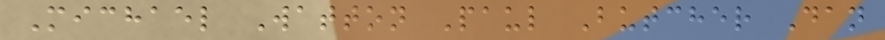Michael Watton Paul Butcher Dan
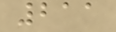211
